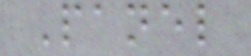Panel
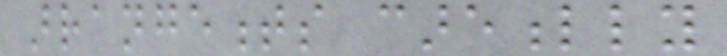arrangements carefully
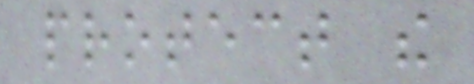protect the
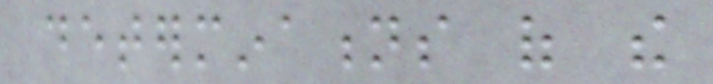determinations of the
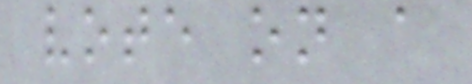vote on a
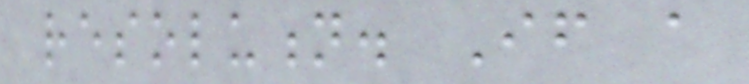resolution. If a
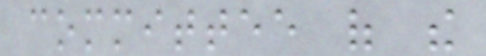committee of the
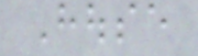House
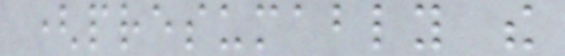(presumably the
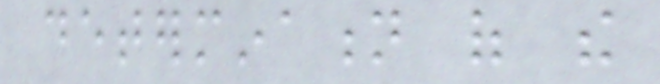determination of the
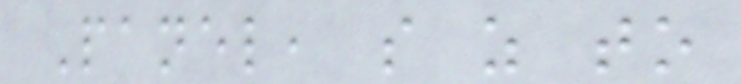Panel, so as to
